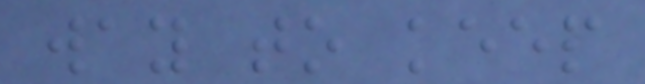way to keep
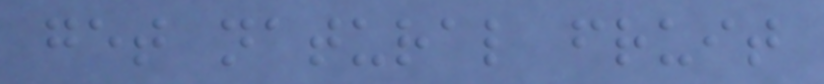get natural fruit
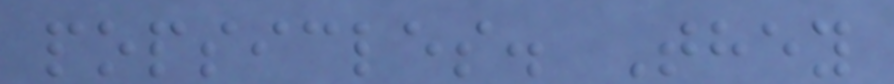popsicles. They
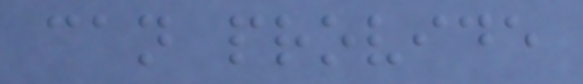can provide
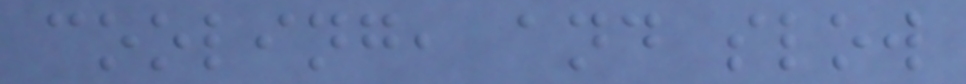cooling, and slow
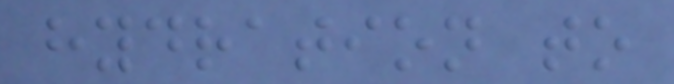hydration to
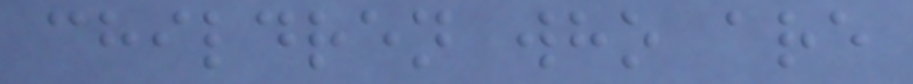children who are
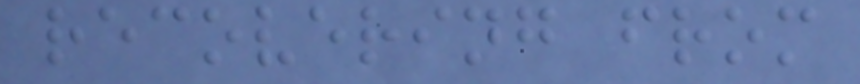recovering from
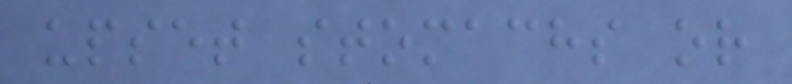upset stomachs or
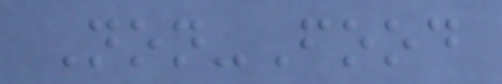Non-Food
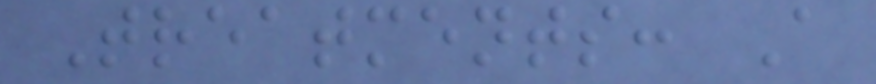Treatments: A
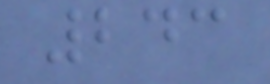243
